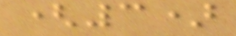(3)
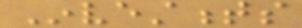Investments
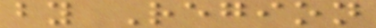by Region
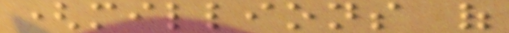(millions of
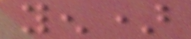yen)
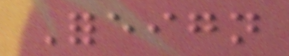Foreign
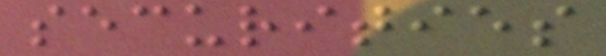securities
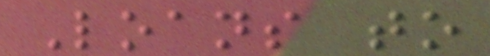Loans to
